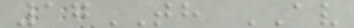17TH AV
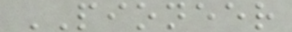PIONEER
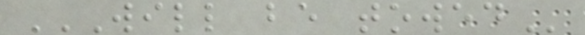WILL BE TOWED
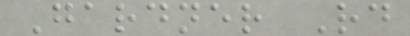Gardner Rd
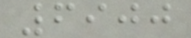6900
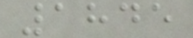1845
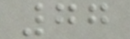77
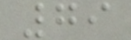79
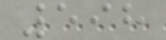598
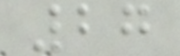27
